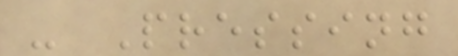- Pressing
